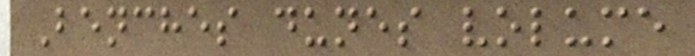Benches dunes volume
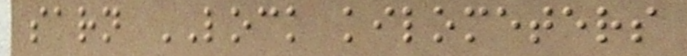sarn LOCK kilometers
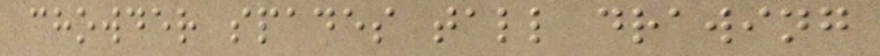chowder spades tall drawing
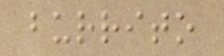burrito
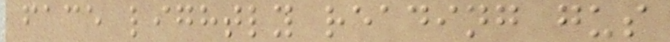face lightly reading gus
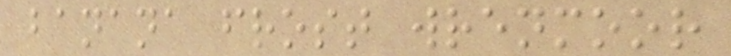banana frost wrenmoor
